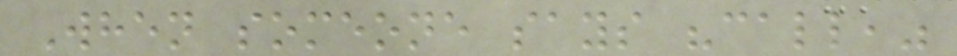When someone says "call,"
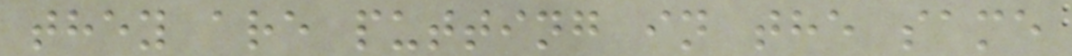they are putting in the same
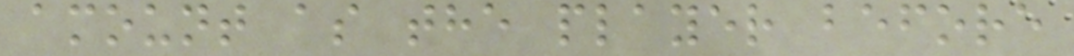amount as the player before
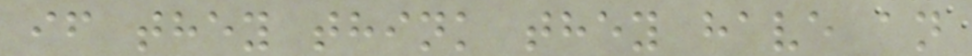if they think they have an
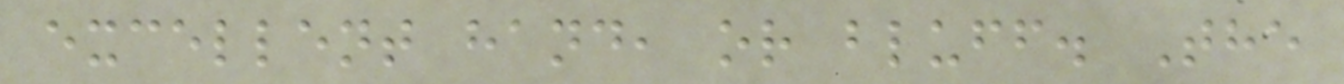excellent hand, or bluff. The
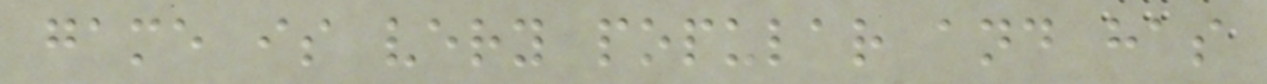game is very popular and has
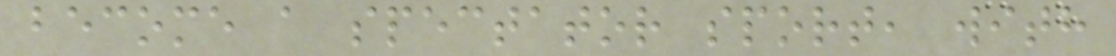become a spectator sport, with
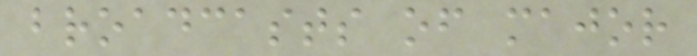broadcasts of major
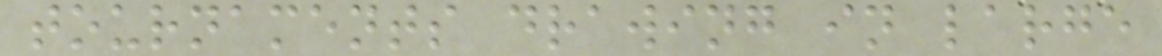tournaments drawing in large
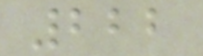222
